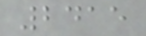2415
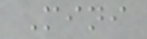Mini
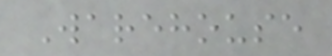Warehouse
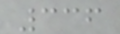336
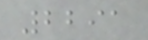2291
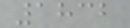1832
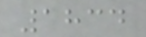1834
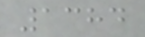1384
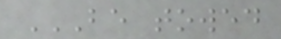BE TOWED
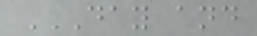DAY AND
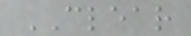CLEAR
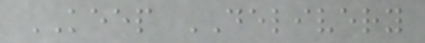KEEP DELIVERY
